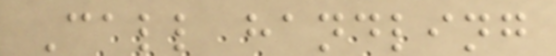Call handling
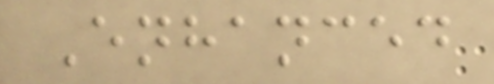Enhanced
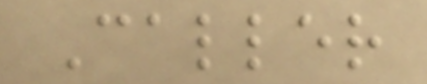Caller
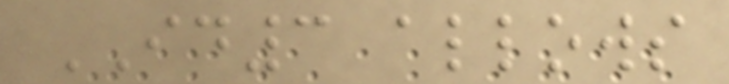ID3 allows
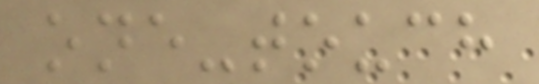one-touch
